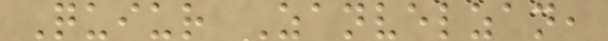Quiur Zanvelzan,
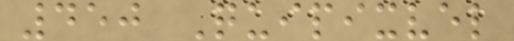450 Quipixvel
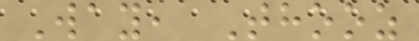Way, Thooz
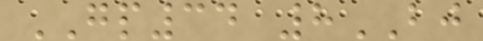GP34 8BJ
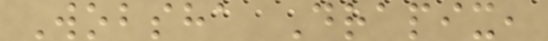Wobsha Drapix,
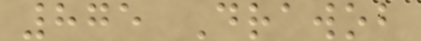875 Drawob
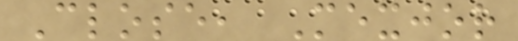Close, Mexjor
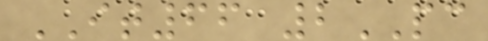IT66 2PC
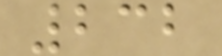232
